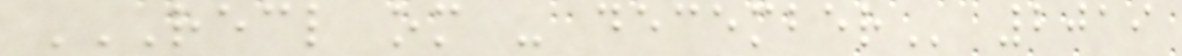RECL OM - DECEMBER 2019
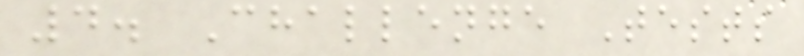4. Challenge Tests
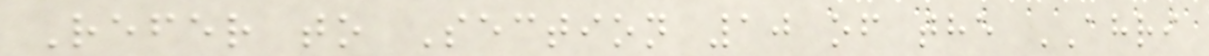Refer to Section 10 of the AHRI
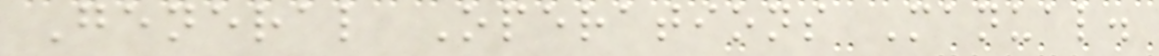General Operations Manual.
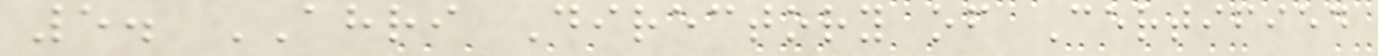5. AHRI Directory of Certified
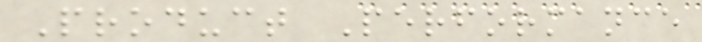Product Performance
